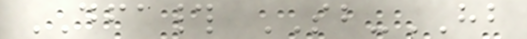DFA# SB-HB
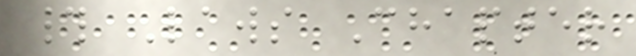# Laws Chapter
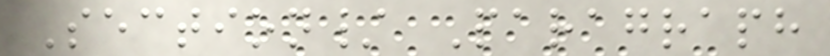Section/ Paragraph
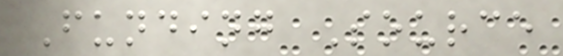Funding Source
